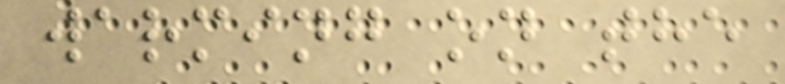warming on the
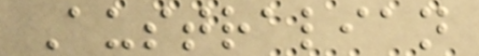Australian
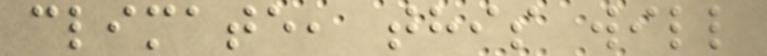climate, this will
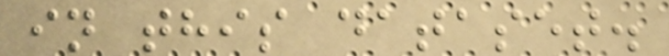in this dataset.
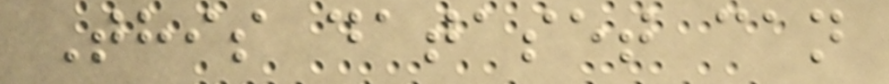This dataset can
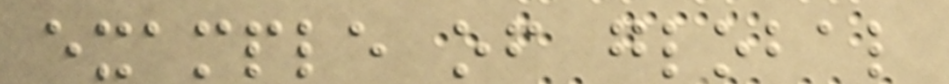example of global
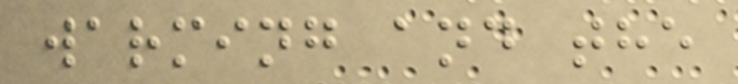warming and the
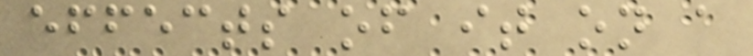effects of it on a
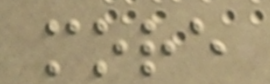more
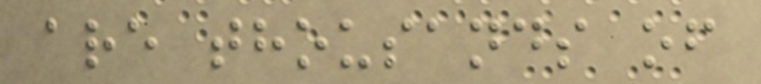are thousands of
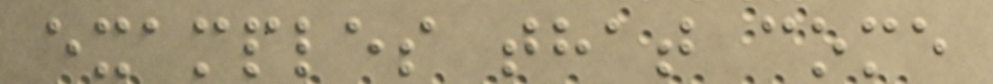examples that come
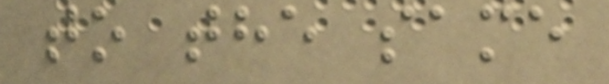to the same
